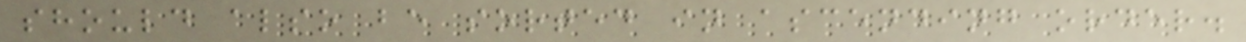should also be sorted in ascending order.
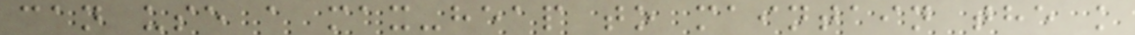can use a max-heap to maintain the k
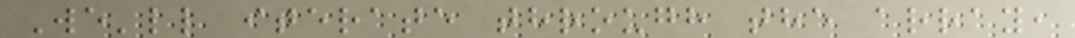We'll iterate through the array,
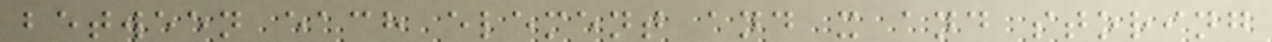between each element and x and storing
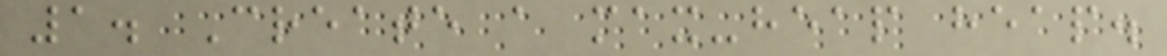1. Create a max-heap heap.
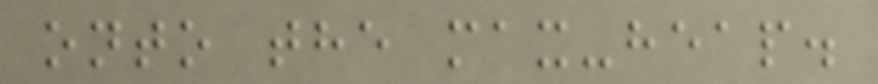onto the max-heap.
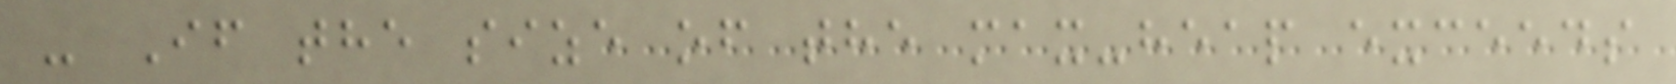- If the size of the max-heap exceeds
